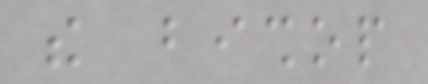the bishop
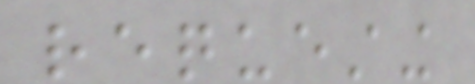requesting
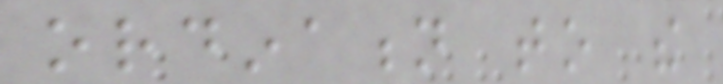ordination to the
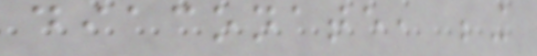diaconate, being
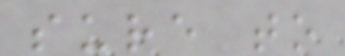sure to
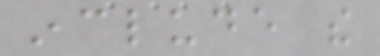include the
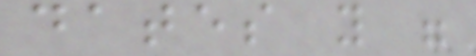dates you were
